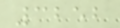3252
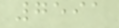7591
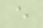e
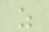z
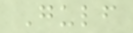Gulf
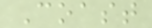Coast
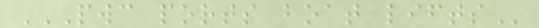PWC PORTS BOAT LIFTS
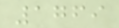1769
